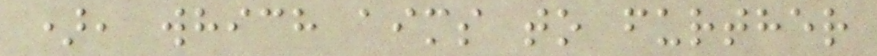), which aims to further
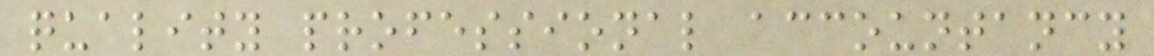quality professional accountancy
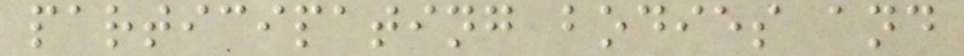participating bodies and
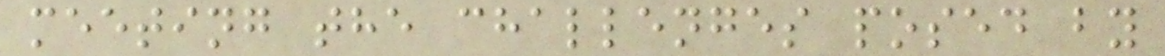meeting the challenges posed by
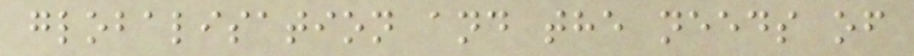globalisation and the needs of
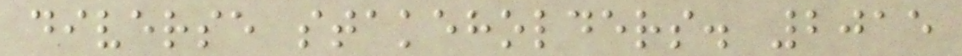diverse stakeholders. 2015
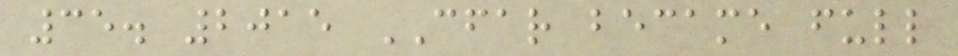35. 2015 CFAR became full
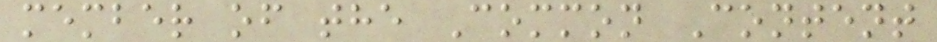member of the Common Content
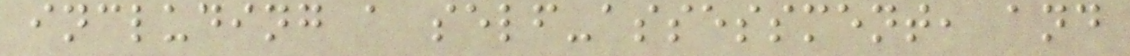including a self-assessment, and
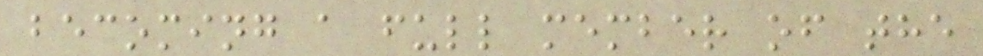becoming a full member of the
